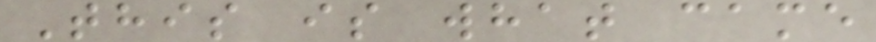This is what came
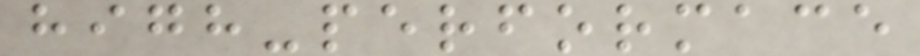high-performace
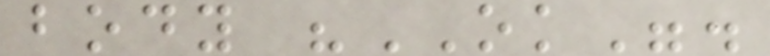body "OK".
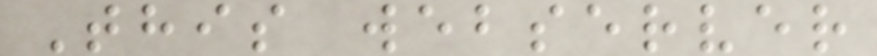This webserver
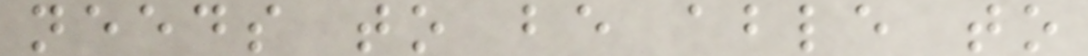needs to be able to
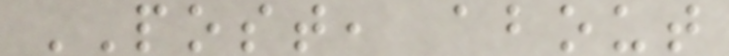POST, about
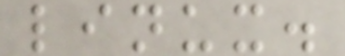linux.
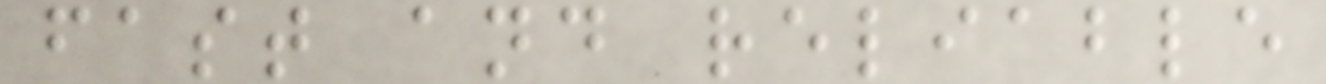fast and reliable
